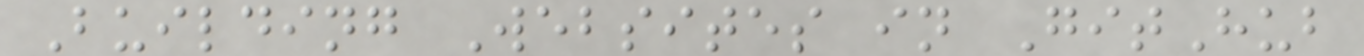Building Websites in GitHub
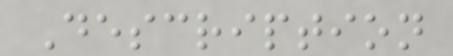Description
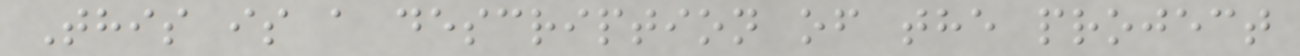This is a description of the project
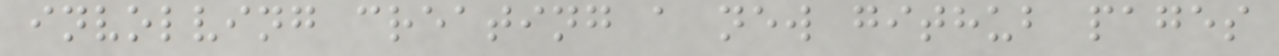involving creating a new github pages
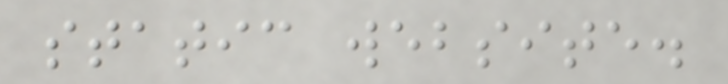static website.
